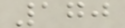170
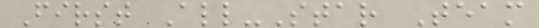First All-Star Team
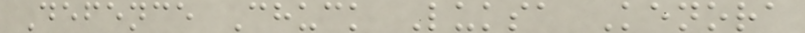Defence Chuck Luksa Kenora
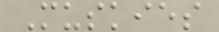Muskies
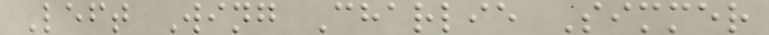Left Wing Charlie Simmer
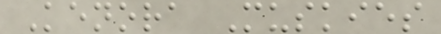Kenora Muskies
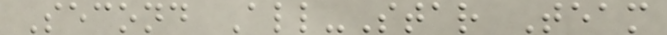Second All-Star Team
